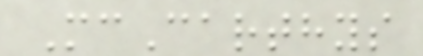McCarthys
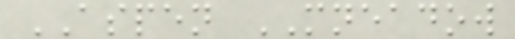ASPEN MNEADOW
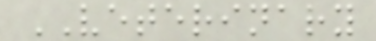VETERINARY
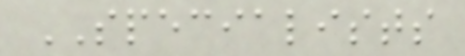SPECIALISTS
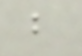b
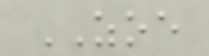ZOE
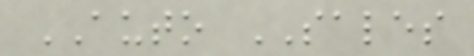AUTO SALES
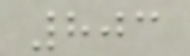803
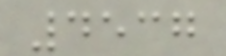4537
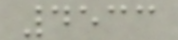4533
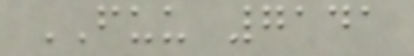FUU 7141
